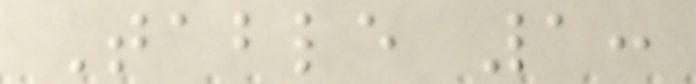Table 1:
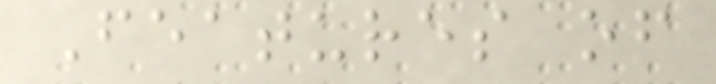Features of
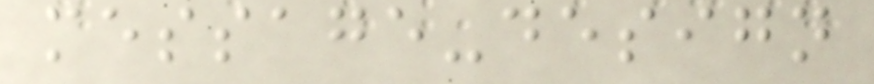message-design
